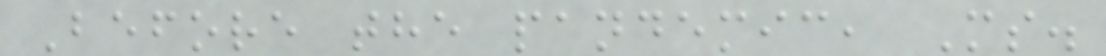Before the pandemic, Ms.
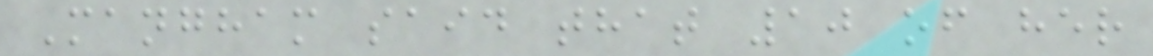Mangham said that 10 of her
